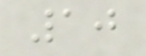10
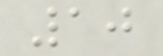10
